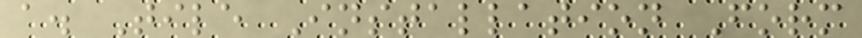a. Tile Installation Form
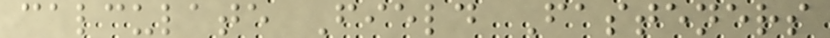calculate Field Fasteners
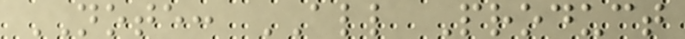NOTE: ALL Product
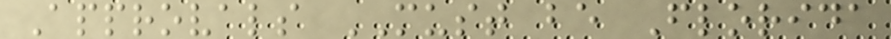Approvals MUST be Florida
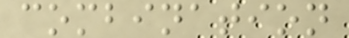combination
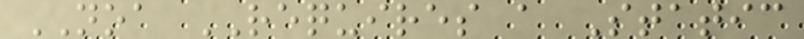NOA REQUIRES a Static
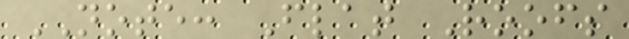NOTE: Flat Roofs
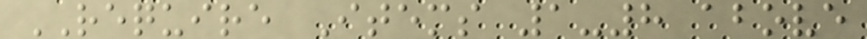REQUIRE Items 1-8 above
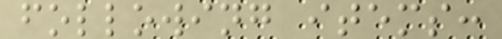following items:
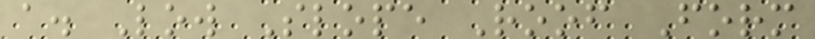a. Low Slope Roof Form
